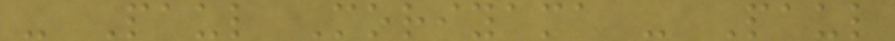- Paul Moriyama - Paul
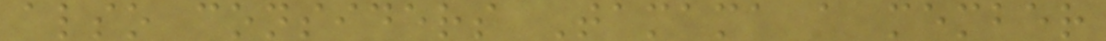also considers Tamama a member
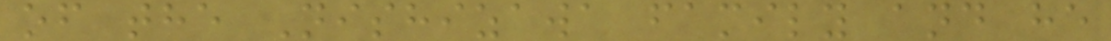of the Nishizawa family and he
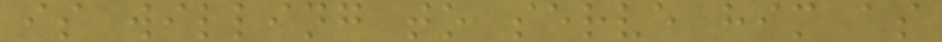is willing to serve him as
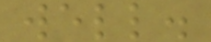well.
